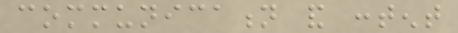communication and content
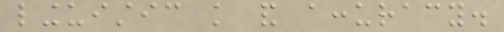linguistic knowledge and accuracy.
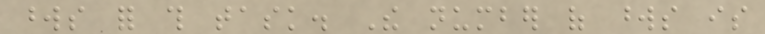words for this task. The number of words is
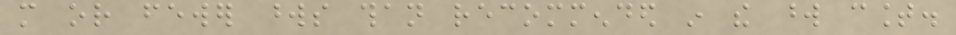more or fewer words than recommended in the word count.
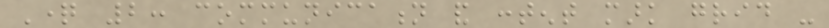Question 2: communication and content mark grid -
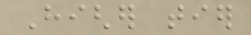Higher tier
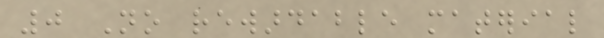0 No rewardable material
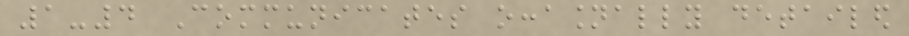1-4 Communicates occasionally detailed
